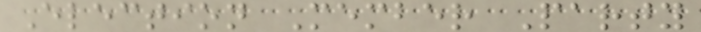Election Member Party
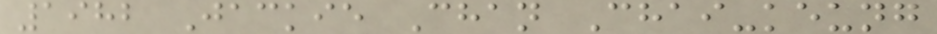1982 Jackie Chan Chai-keung
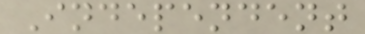Independent
